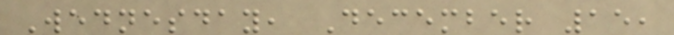Wednesday, December 15,
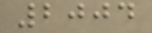2004
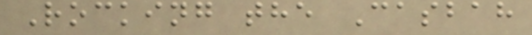Rocking the Casbah
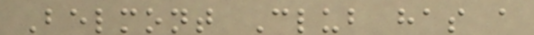Belmont Club has a
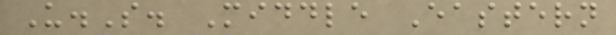U.S. Middle Eastern
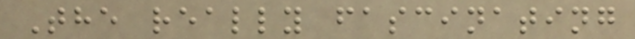The really fascinating
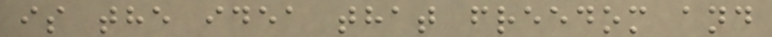is the idea that freedom and
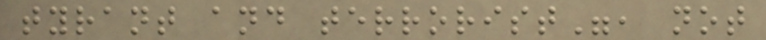tyrant and terrorist", not
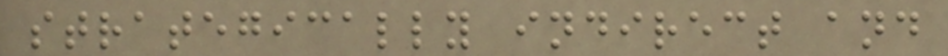strategically indirect and
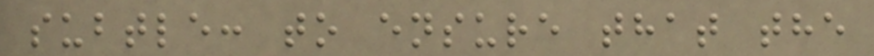subtle: to ensure that the
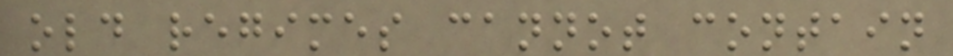old regimes cannot contain
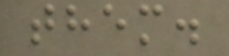them.
